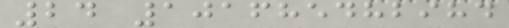24 101685482984
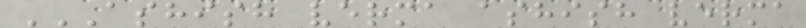ASHISH VERMA ASHISH VERMA
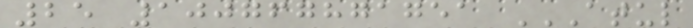25 100767871751 ATUL
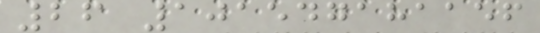26 101547181156
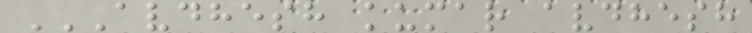AVDHESH KUMAR AVDHESH
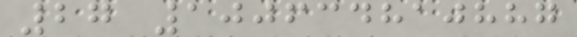27 100634810887
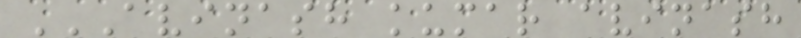AVINASH KUMAR AVINASH
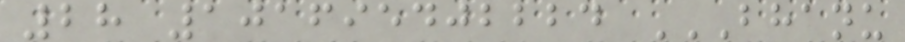28 101695402224 BHANU
